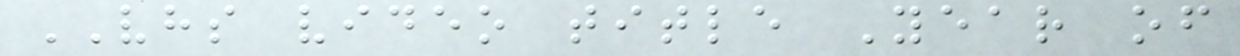VHS video title Year of
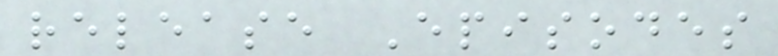release Episodes
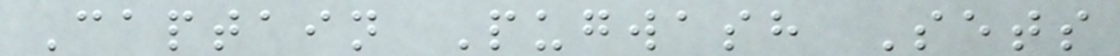Captain Pugwash Sets
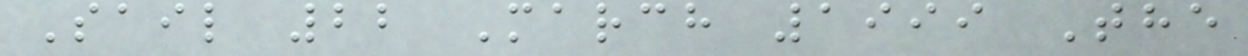Sail 22 March 1999 The
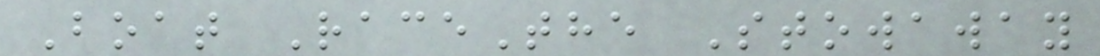Boat RaceThe Stowaway
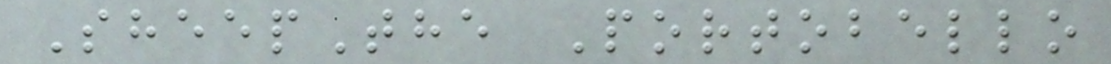SheepThe Portobello
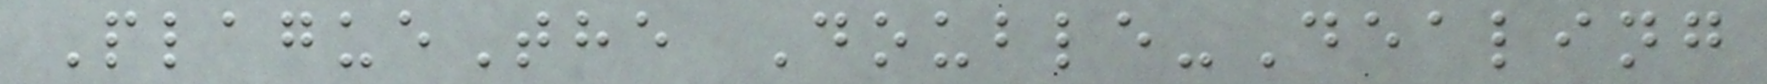PlagueThe Double-Dealing
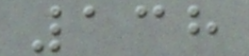138
